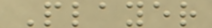Player
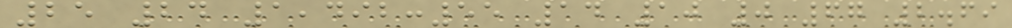25 24 1,492:55 14 10 0 67 2.69
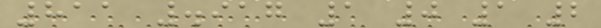811 .917 1 0 1 2
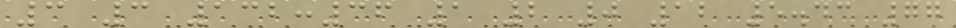3 3 132:36 1 2 0 12 5.43 77
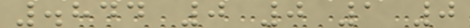.844 0 0 1 0
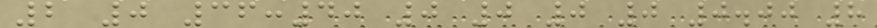2 0 36:40 0 0 0 0 0.00 8
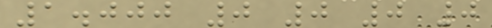1.000 0 0 0 0
